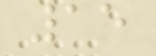15
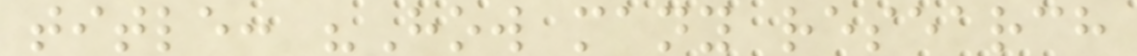title: "How many research
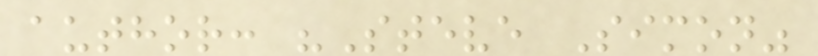author: "Steve Simon"
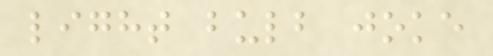light bulb joke
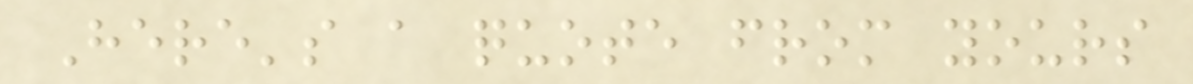Here's a quote from yours
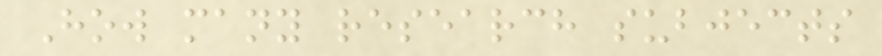How many research subjects
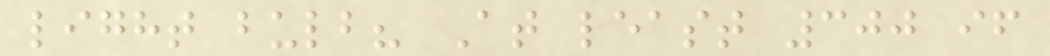light bulb? At least 300 if
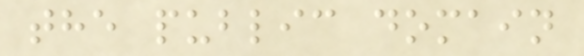the public domain
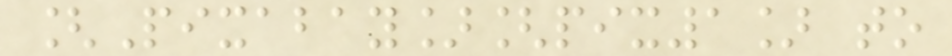[Pixabay][pix1] to
